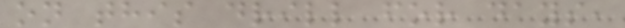on this drill for days,
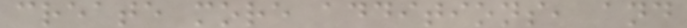create more additions, and
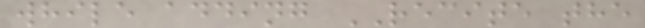while adding RECITE the
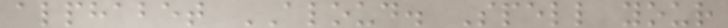alphabet ALOUD. Spell your
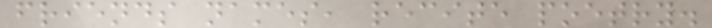friends names, recite poetry.
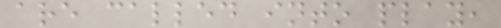are called into play,
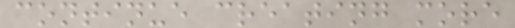continue creating more
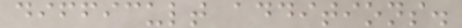difficult additions.
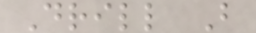Drill B
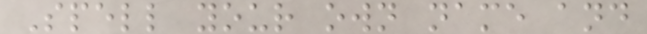Spell your own name and
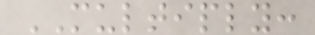MULTIPLY:
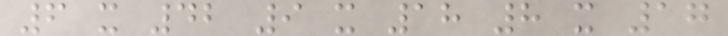6 x 42 9 x 18 8 x 17
